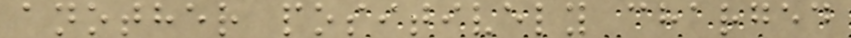another positively charged
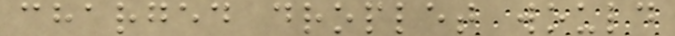charged droplet would
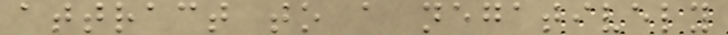attract to a negatively
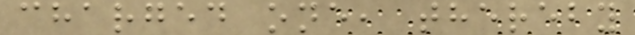charged one, thereby
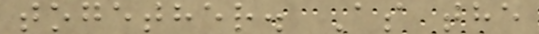together. As the
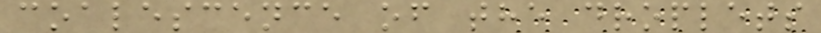coalescence of the droplets
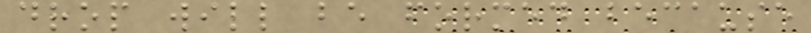drop will be formed because
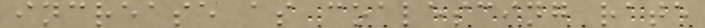increase as coalescing rate
